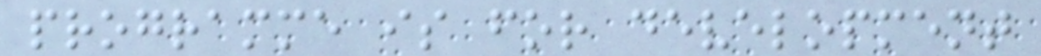programme is for development
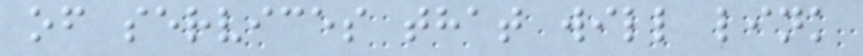of services that will link
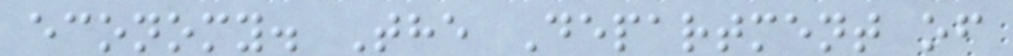economy. The Department of
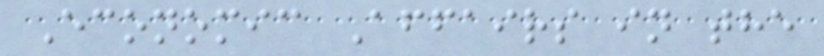Economic Affairs in the
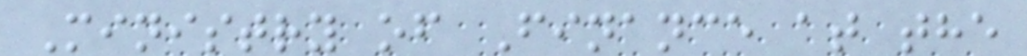Ministry of Finance at the
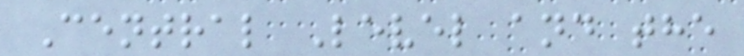Central Level and the
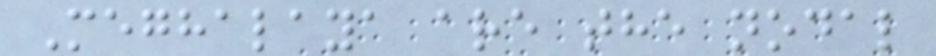Meghalaya are the nodal
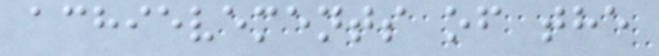achievements of the
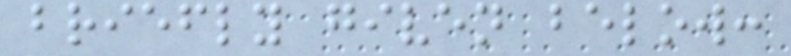briefly given below:
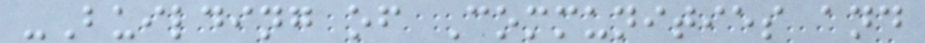-Building of Communities and
